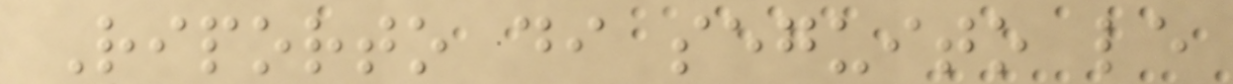Riporto di seguito le
